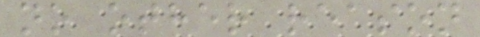no other reason
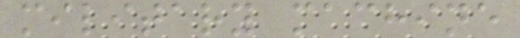military machine
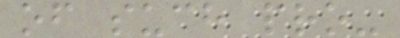of such pro-
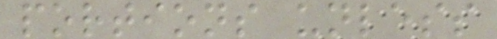portions unless
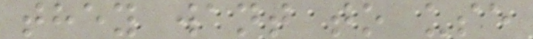they want to use
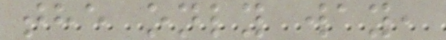the only way,
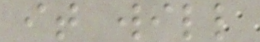it will
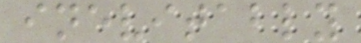inevitably
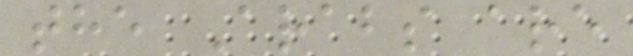the Arabs are
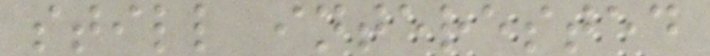still interested
